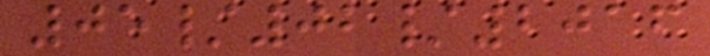05/02/2016
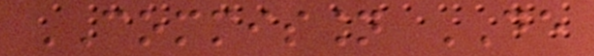COMMISSION DE
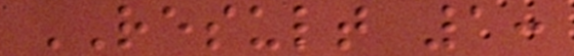RESULT 1:
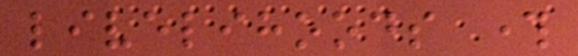livelihoods through
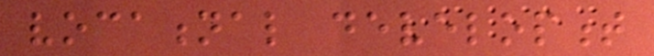vocational development
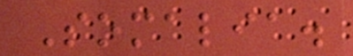Somalia.
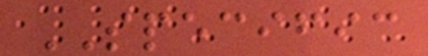SPECIFIC
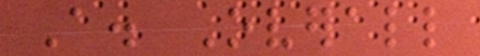A. Overall
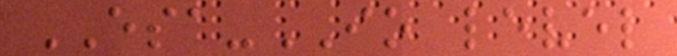ESA-IO level
